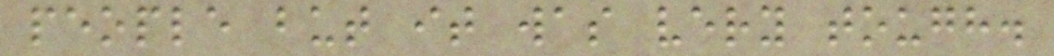people but it was very tough.
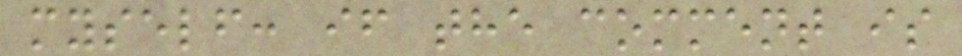myself: if the comment is
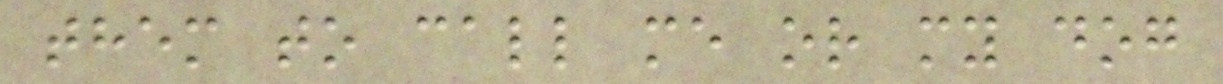them to call me or my dog
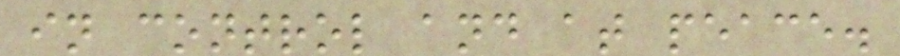in control and at peace.
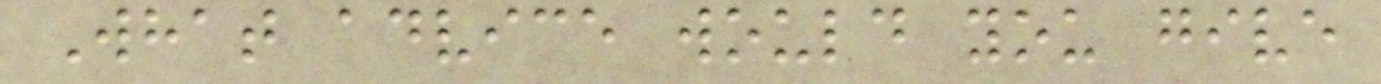What advice would you give
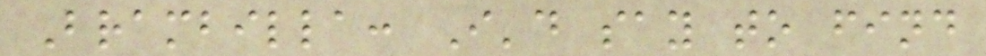Brambilla: I'd say to find
